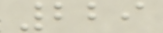229
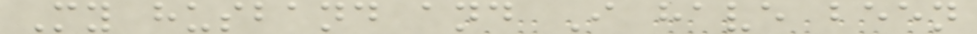My husband and I have been
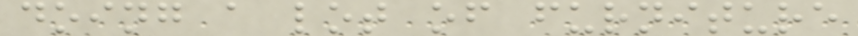doing a lot of furniture
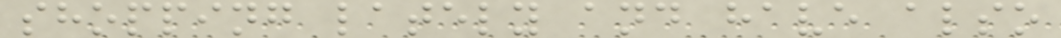shopping lately and have also
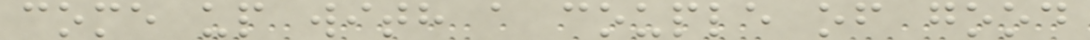come up with a couple of good
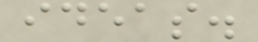ideas.
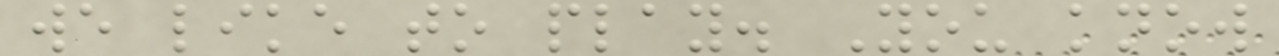we like to play. You know
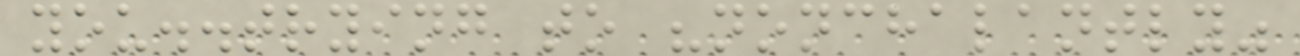you..trying to "nonchalantly"
